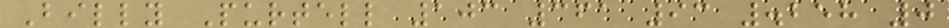Billy Purtell 103 361 93 .258 0
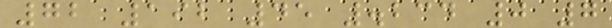72 192 45 .234 0 7
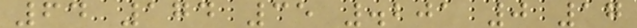64 174 35 .201 0 17
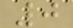0
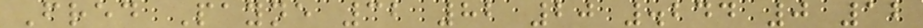Fred Payne 32 82 20 .244 0 12
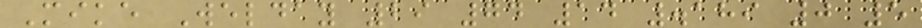Mike Welday 29 74 14 .189 0 5
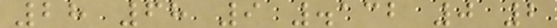28 68 9 .132 0 2
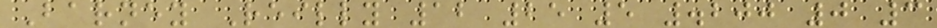Barney Reilly 12 25 5 .200 0 3
